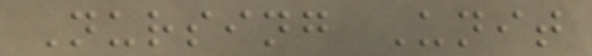Nursing Unit
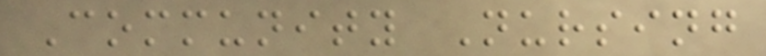Community Nursing
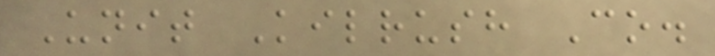Unit Kilrush Co.
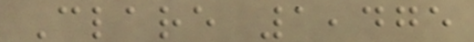Clare 1,475
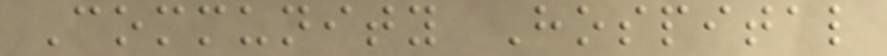Community Hospital
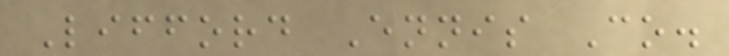Lifford Ennis Co.
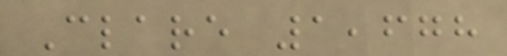Clare 1,678
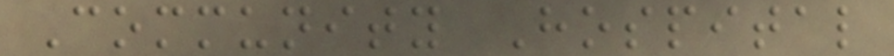Community Hospital
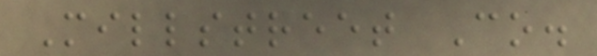Millstreet Co.
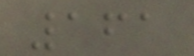161
